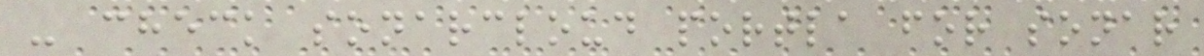- check sonarcloud portla for sonar
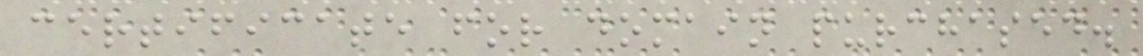certificate for domain purchased.
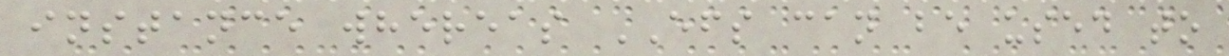instance whereas EFS can be used to
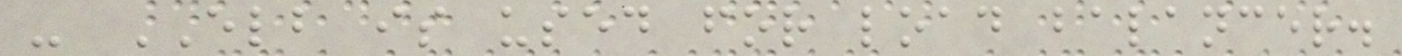- ELB is used for load balancer.
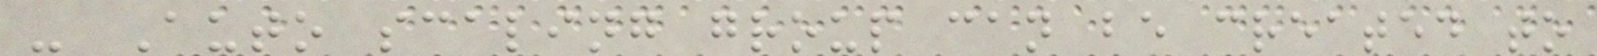- Auto scaling group can be created to
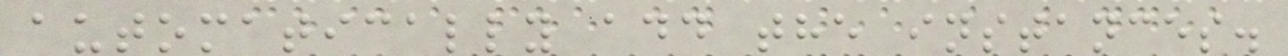automatically add the instances.
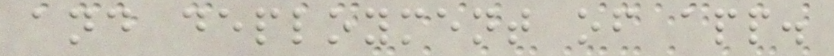and deployment of app.
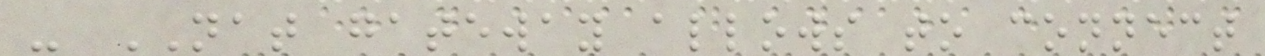- NAT gateway allows to connect
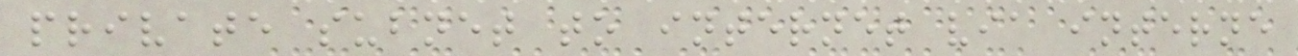private subnet to internet via interne
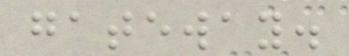gateway.
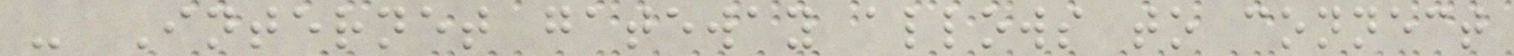- Internet gateway allows to connect
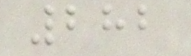282
